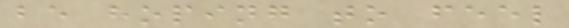be hoping to feel
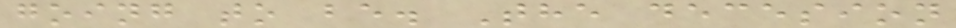going to be. The decesion
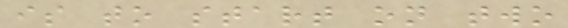is to start on two
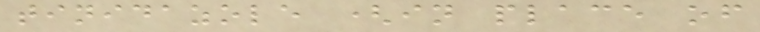tinidazole (in place of
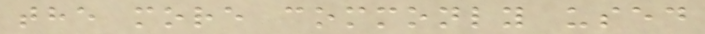the more commonly used
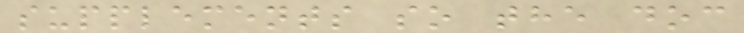supplements so the doc
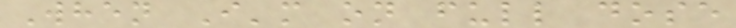When I'm on full dose
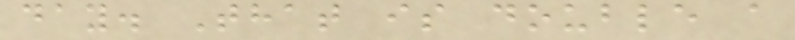day. That is double a
